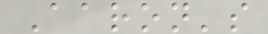Aaron's
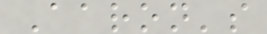Aaron's
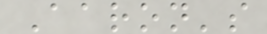Aaron's
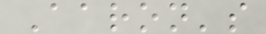Aaron's
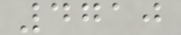4710
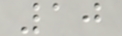10
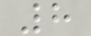8
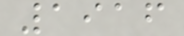1916
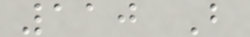110 B
